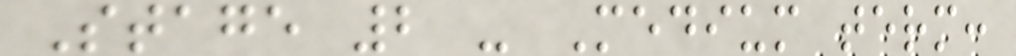Stage 2 - Medium term:
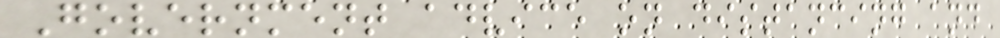Government advice on distancing and
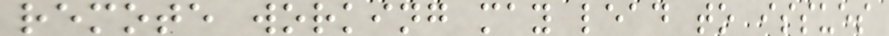remote working may lead to issues
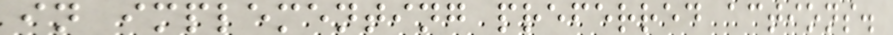in implementing preferred actions.
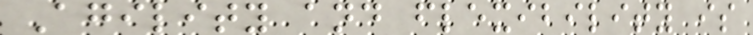Agility and flexibility is
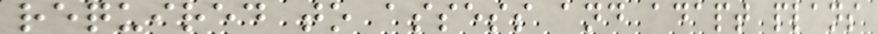required to assess and adapt plans
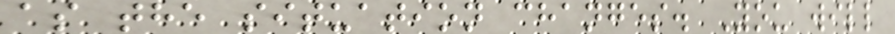as the situation changes. You will
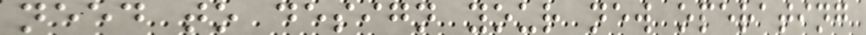need to design your new operating
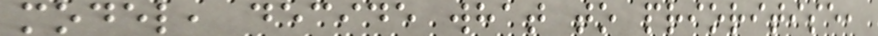model, decide what to prioritise,
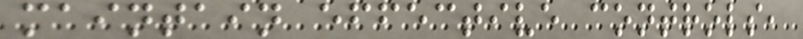maintain effective controls,
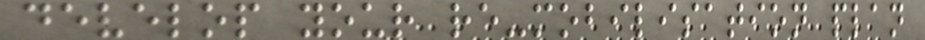develop your re-mobilisation plan
